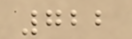722
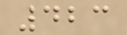423
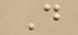D
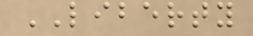LIBERTY
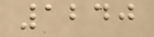1240
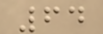64
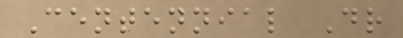Centennial Dr
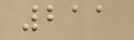211
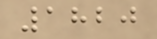1820
